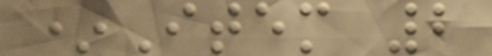*Item 2
